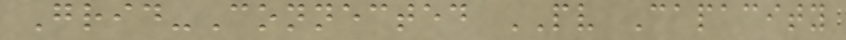Grid-Connected PV Capacity
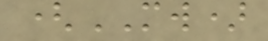(MW)
